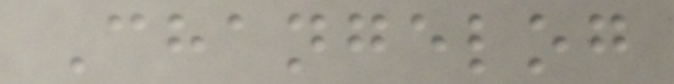Changelog
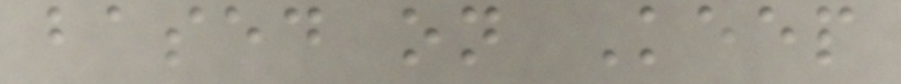based on Keep
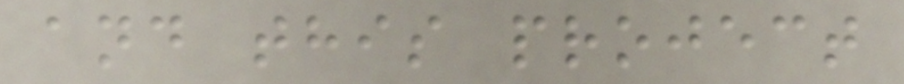and this project
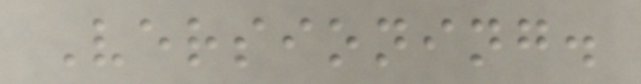Versioning.
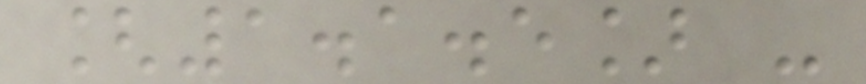[1.1.5] -
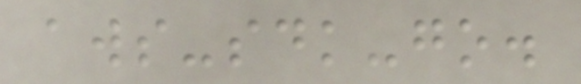aws-sdk-go.
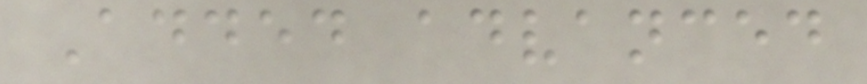Added advanced
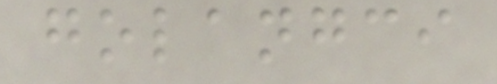golangci
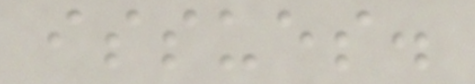issues.
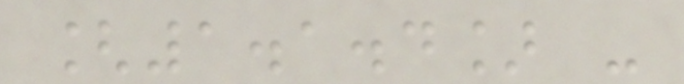[1.1.4] -
